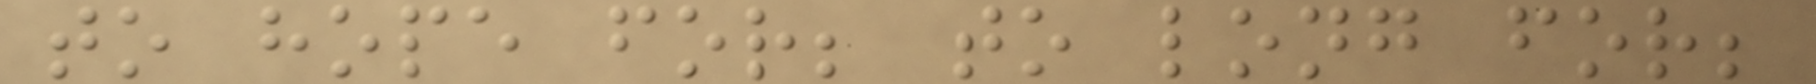to hope for; to long for;
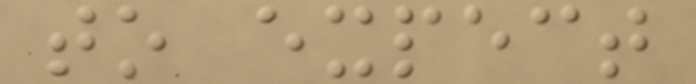to expect
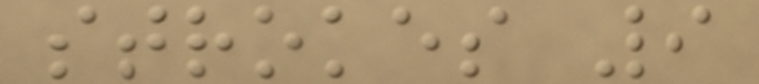strokes 9
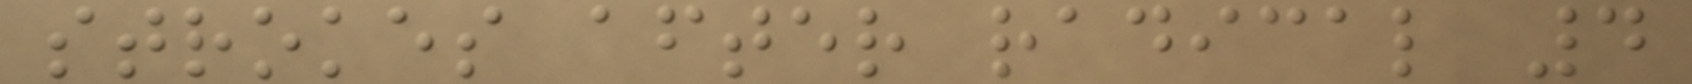strokes after radical 4
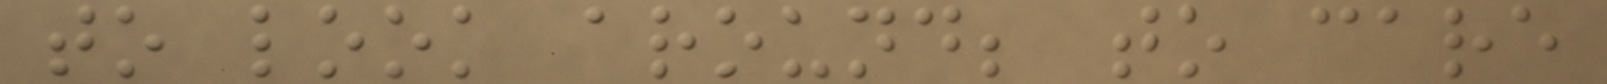to look around; to care
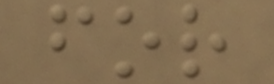for
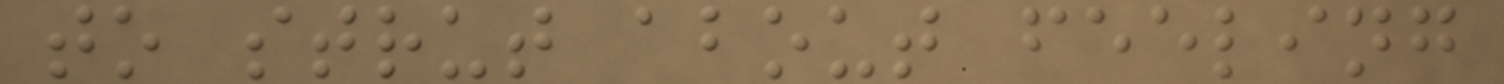to strut about feeling
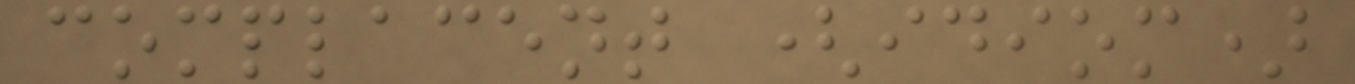complacent (idiom)
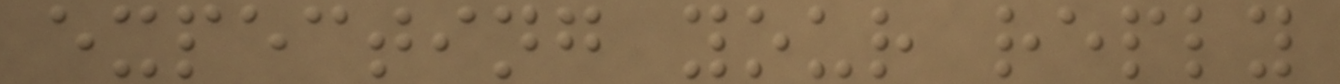expecting your reply
